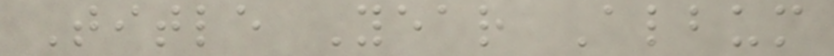Title Year Album
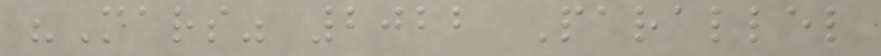"Mars" 2022 Parallel
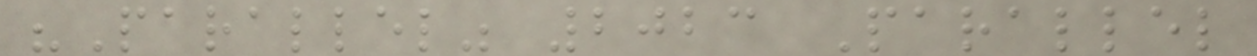"Parallel" 2023 Parallel
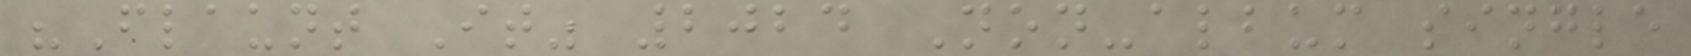"Flaunt It" 2024 Non-album single
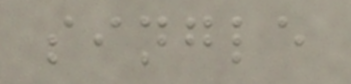single
